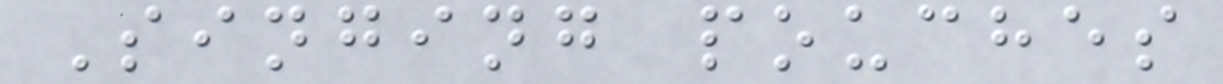Singing pouches
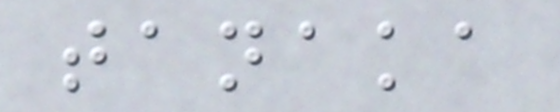tanaka
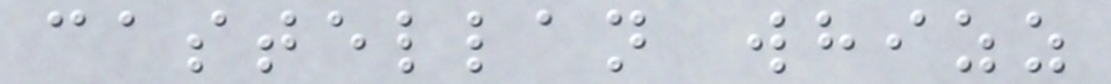castellan whizz
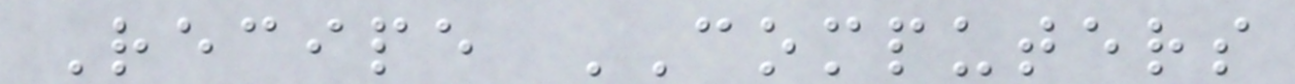Recipe COMPUTERS
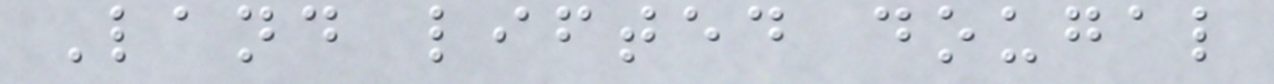Land lifted dougal
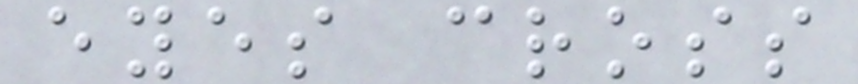eyes cross
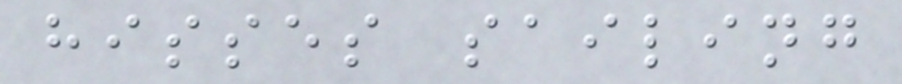hisses sailing
